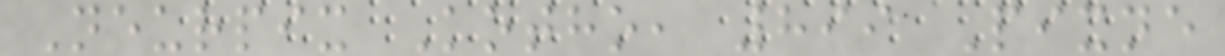Neurpix Kotho, 899 Pixne
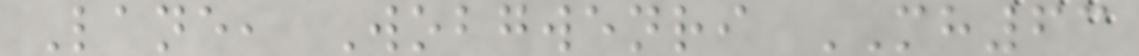Lane, Wobgwenri MH63
